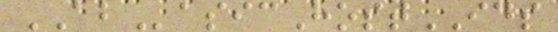ABasicHostIDS
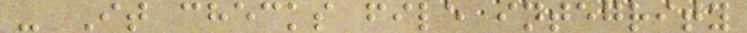- It checks file integrity
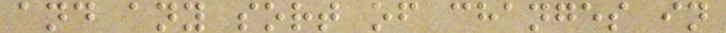and any sort of changes in
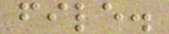file.
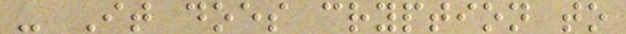- It does cryption to
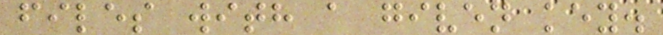files with a given key.
